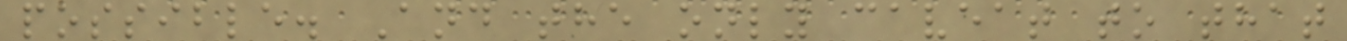possible. And the only caveat to that
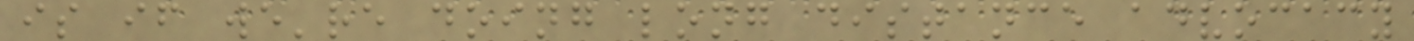is if we're doing long distance advocacy
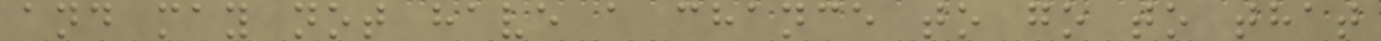and may not have a chance to go to that
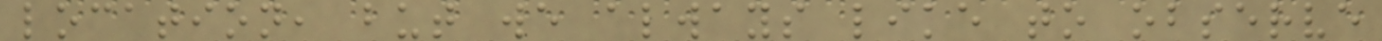location, but we always like to observe
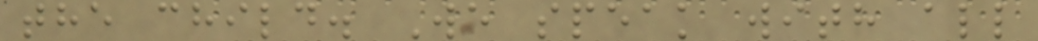the child. We speak with all
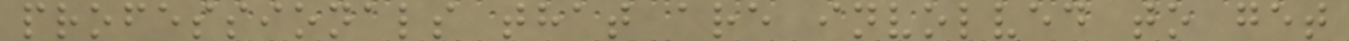professionals that are involved to get
